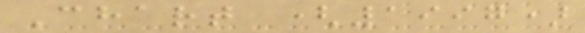Chart (1997)
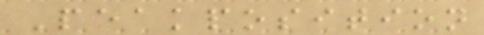Peakposition
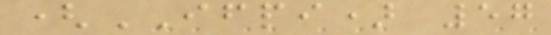(IFPI) 57
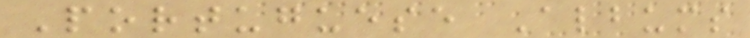Portuguese Albums
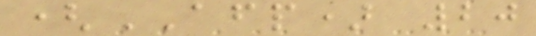(AFP) 20
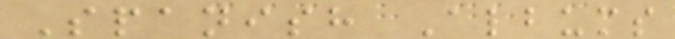Spanish Albums
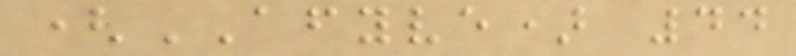(AFYVE) 44
